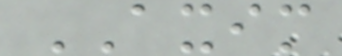AXIM
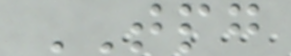TPG
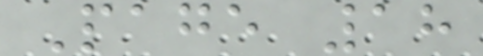Page 18
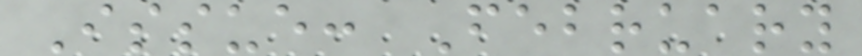Issue: February
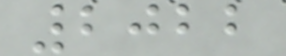2022
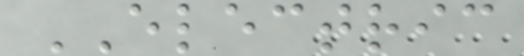ELECTRIC
